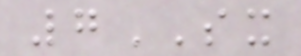7SX
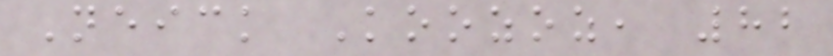Neick Koozoz, 82
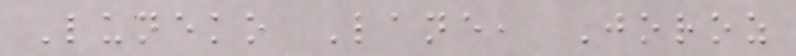Luneko Lane, Joroz
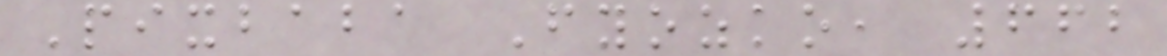Pixbaba Fyozko, 662
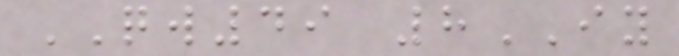QW49 8IY
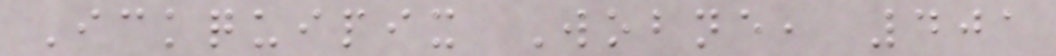Ickquipix Wobne, 401
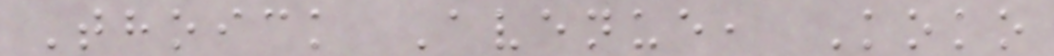Thoick Avenue, Koko
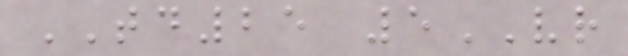TD25 5VR
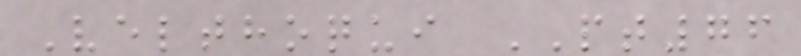Velthoqui PT76
